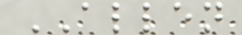ALLEN
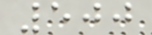500
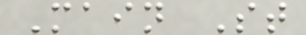Main St
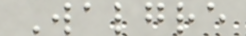Walgre
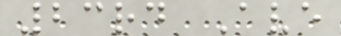23rd Ave
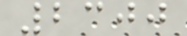2300
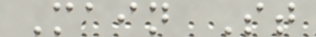Main St
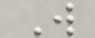W
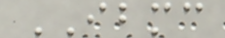IBMC
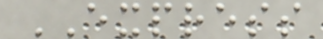EXPRESS
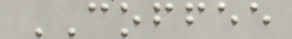COFFEE
